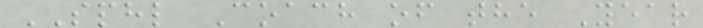SPHL Coach of the Year
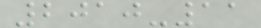2010-11
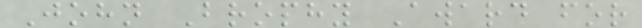John Brophy Award for
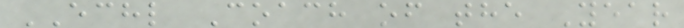ECHL Coach of the Year
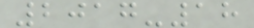2017-18
